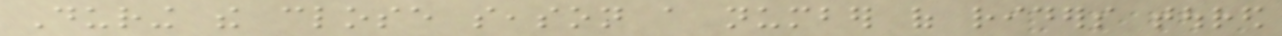During the close season a number of riders toured
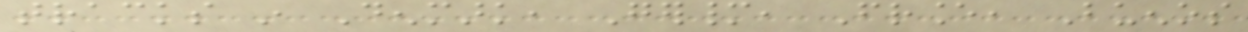tracks in Denmark, Germany, France, Buenos
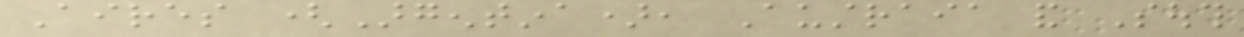Aires (Argentina), Austraia and South
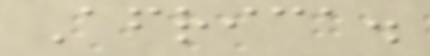Africa.
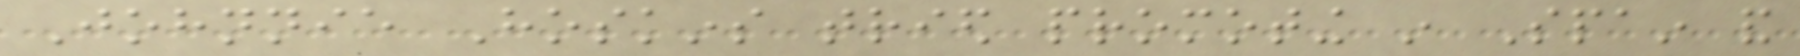Johnnie Hoskins tried promoting in Spain and
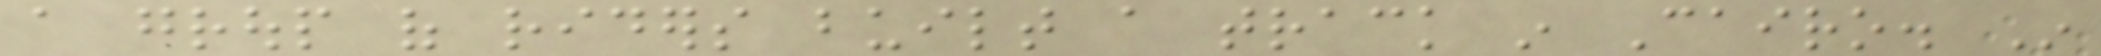a group of riders built a track in Cairo. In
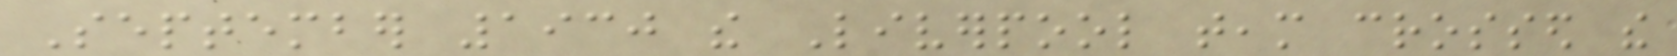September 1930 the Liverpool team crossed the
